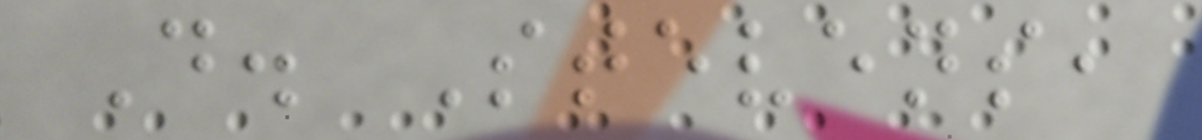D. Stevens,
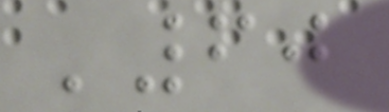'60
